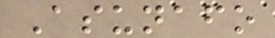Asunafo
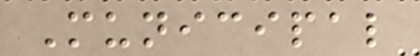Municipal
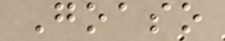Goaso
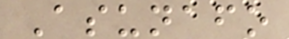Asunafo
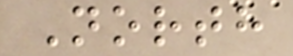North
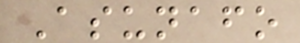Asunafo
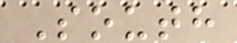South
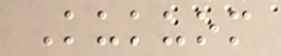Kukuom
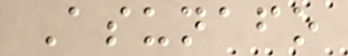Asunafo
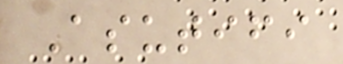Asutifi
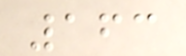163
